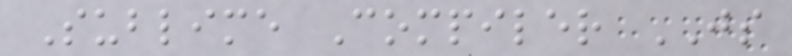Sublime Compiler JS
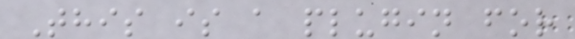This is a plugin for
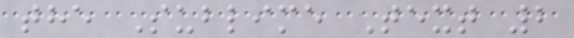the Sublime Text 2
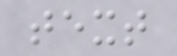text
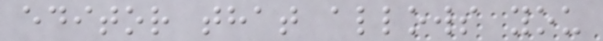editor that allows you
